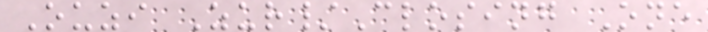Ouzi Zur/Closing One
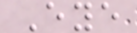Eye
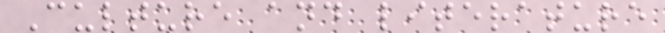Culture and literature
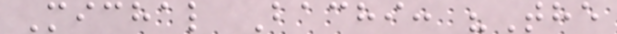Michal Bachi: "The
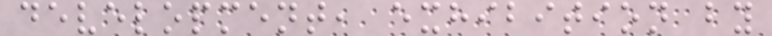development, exhibition by
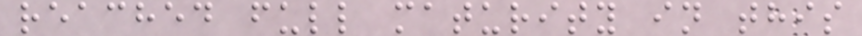reached full maturity in this
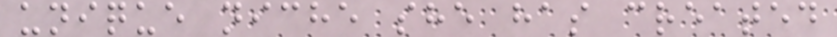unique niche she has created
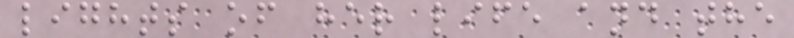lights of her life and the
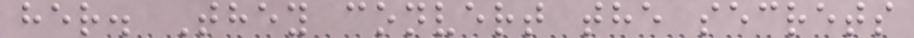her. They convert the secrets
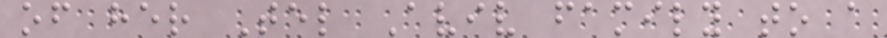of her Tel Aviv family to a
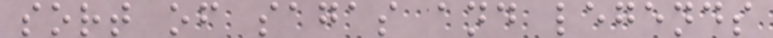sort of sagas and legends
